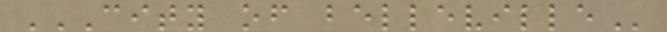CITY OF BELLEVILLE
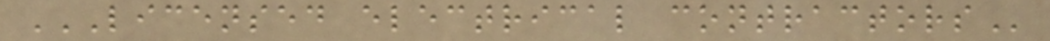LICENSED ELECTRICAL CONTRACTORS
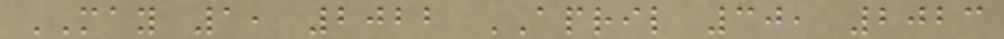MAY 1, 2022 APRIL 30, 2023
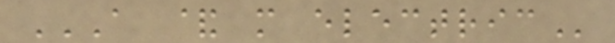A & M ELECTRIC
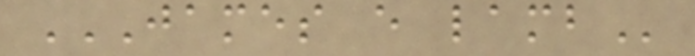JAMES E LAMB
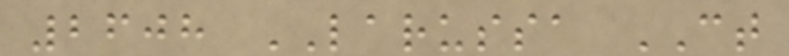2608 LARUSSA CT
